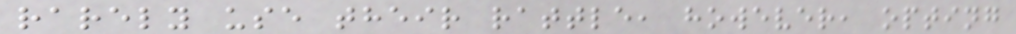rarely use their rattle, however, opting
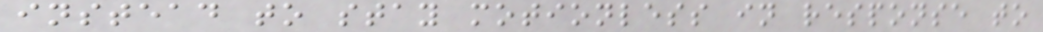instead to stay motionless in response to
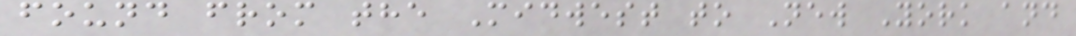found from the Midwest to New York and
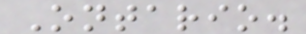Ontario.
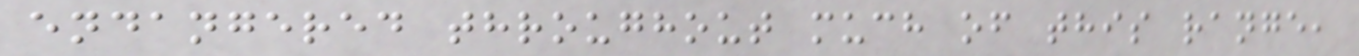endangered throughout much of this range,
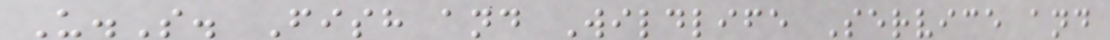U.S. Fish and Wildlife Service and
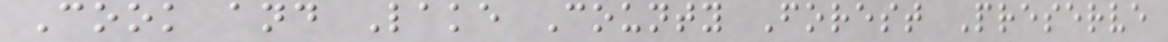Cook and Lake County Forest Preserve
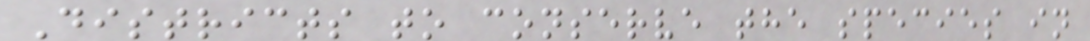Districts to conserve the species in
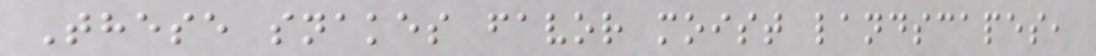These snakes favor moist landscapes,
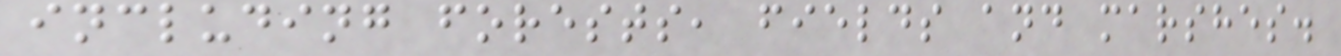including forests, fields and marshes.
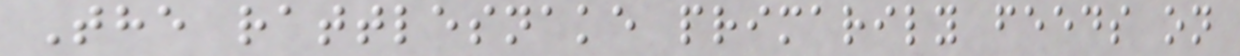The rattlesnake primarily feeds on
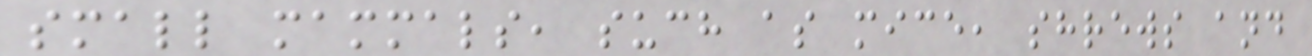small mammals, such as mice, shrews and
